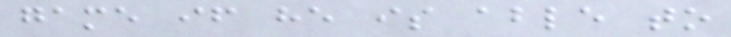game if he is able to
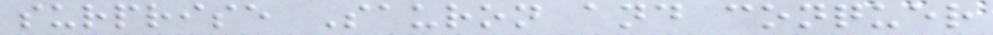surprise Sauron and conquer
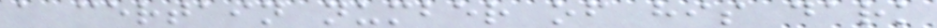a certain number of his dark
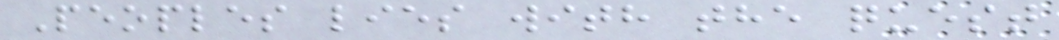Peoples lies with the quest
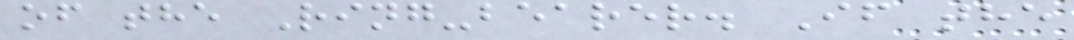of the Ring-bearer. If the
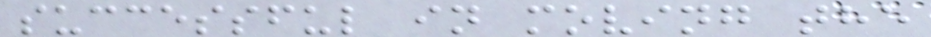successful in moving the
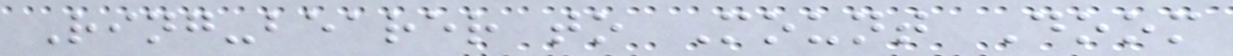Ring-bearer to Mount Doom
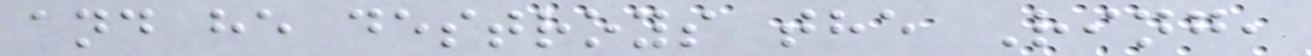and he destroys the Ring,
